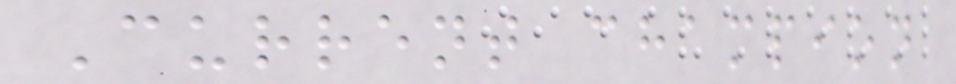Current champion
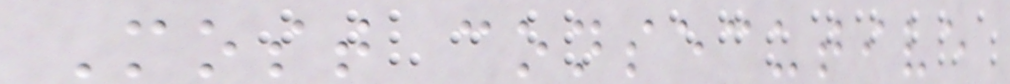Most consecutive
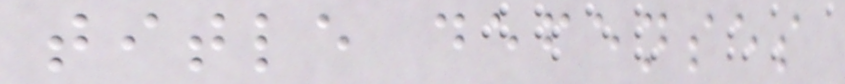title defenses
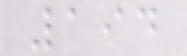194
